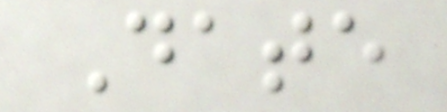Date
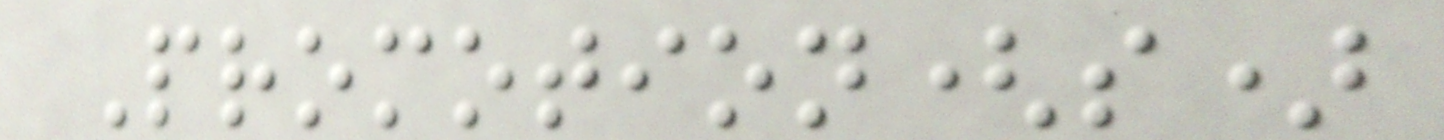Promotion(s)
